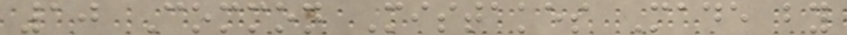10 Common Mistakes Made by
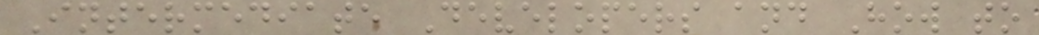Intermediate Developers and How to
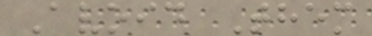Avoid Them
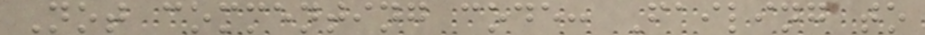Not commenting code: Failing to
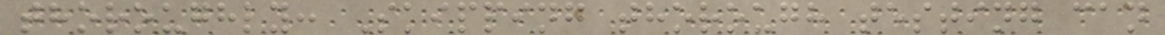thoroughly: Skipping thorough testing can
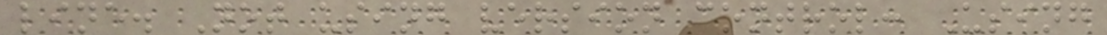line. Not using version control: Using
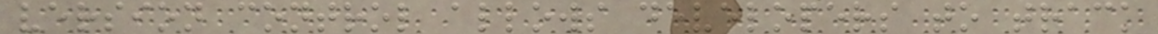version control allows developers to track
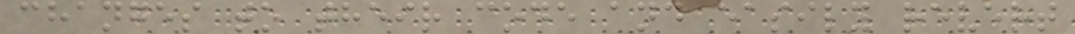changes to their code and easily revert
